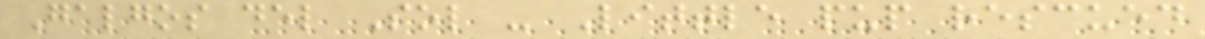Galgos del Sol - Little pup rescued
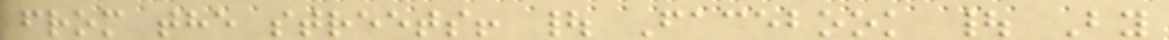from the streets! | Facebook | By
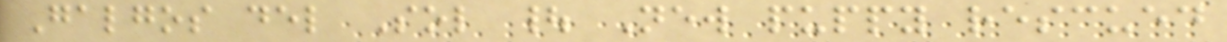Galgos del Sol | New puppy rescued
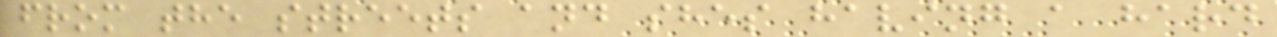from the streets and shes having a hard
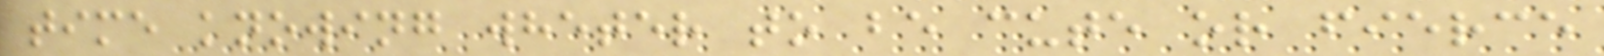time knowing wheter to be cute or fierce
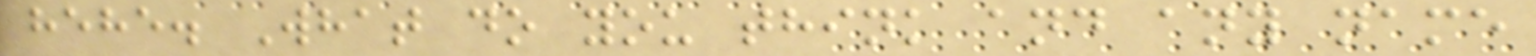hehe. What do you think and any name
